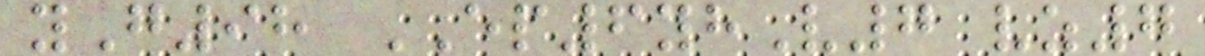yG98 EP6yhV7 vz7
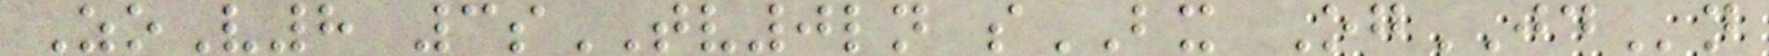ZoV8 3sTV0ln sBX OgJDn
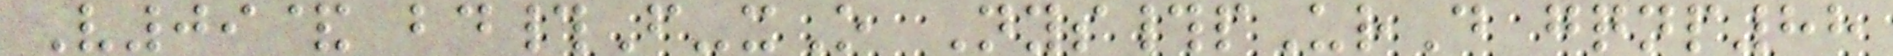V09& bd#F-xO Nys#pUrD gqnp88
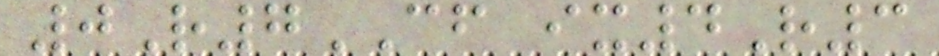0R7CF ix4R3
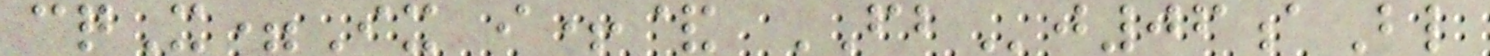cqX=Ix i+& FBj06aBl
